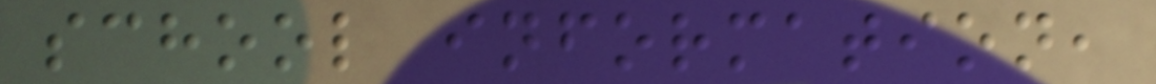school information,
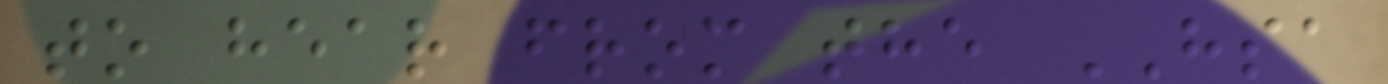to hear from the HSA
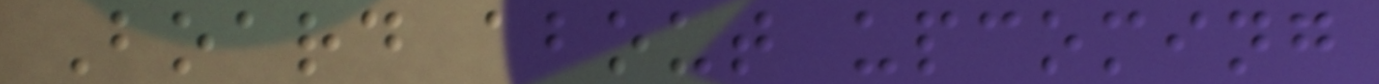Board about upcoming
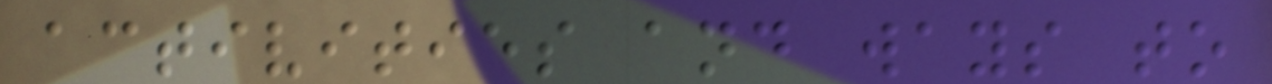activities and ways to
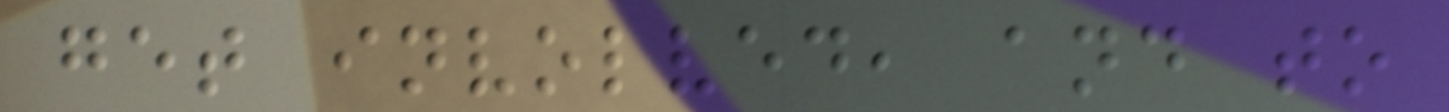get involved, and to
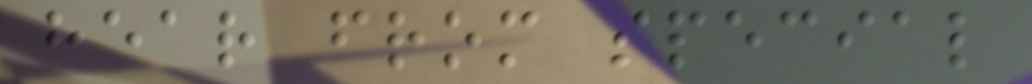hear from special
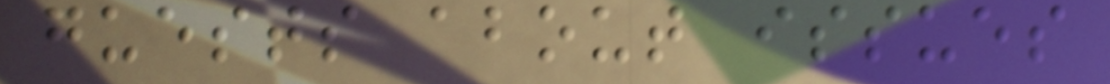guests about issues
